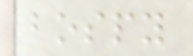bospy
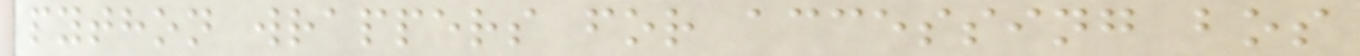python wrappers for accessing bos
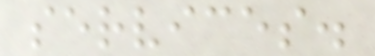services.
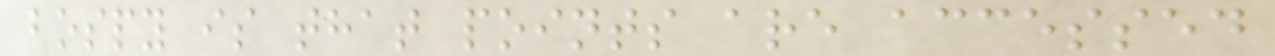bospy is that points are accessed
